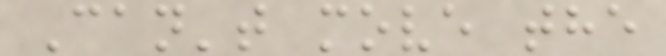Can't move the
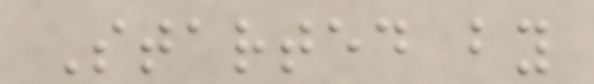Started by
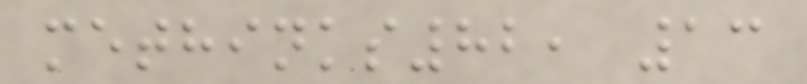methinks82, 13
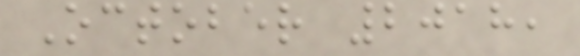October 2018,
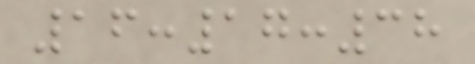16:17:38
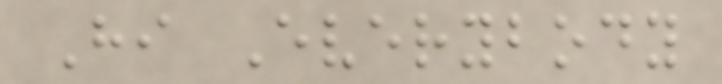Hi Everybody
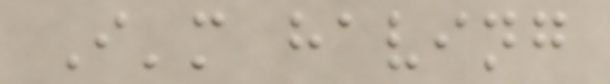I'm having
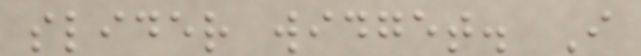slider widget. I
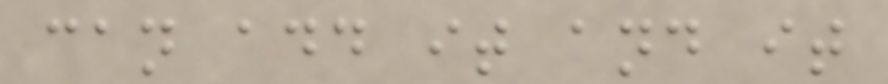can add it and it
